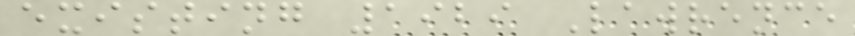existing 1929 Lawrence
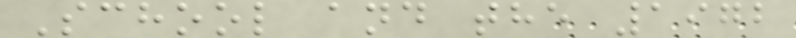School and the 1972
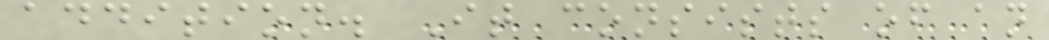addition. It consists of an
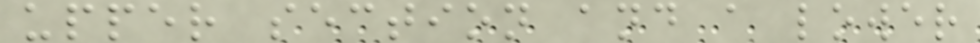upper section and a lower
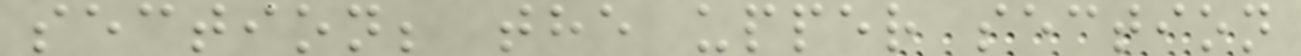section; the upper section
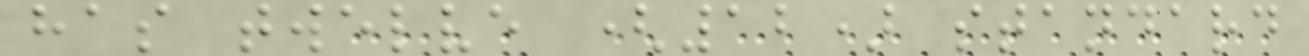has twelve (12) standard
